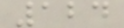124
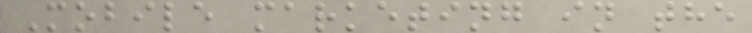Mobile marketing in the
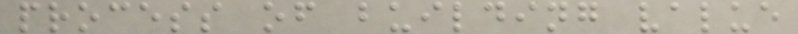process of building value
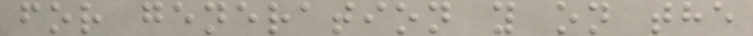for generation y on the
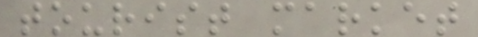tourist market
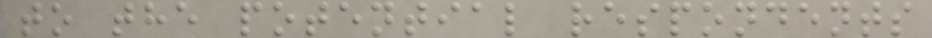to the potential respondents
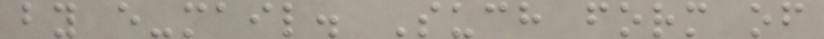by e-mail. Such form of
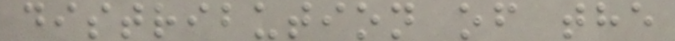distribution of the
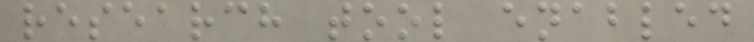research tool enabled
